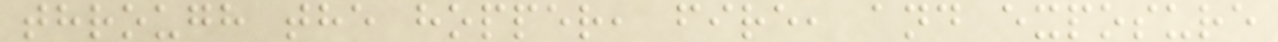through the hopper, fire, and exposure
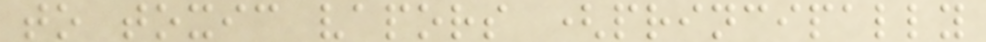to toxic vapors (principally
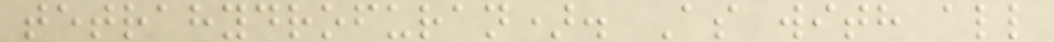tetrahydrofuran). As with all
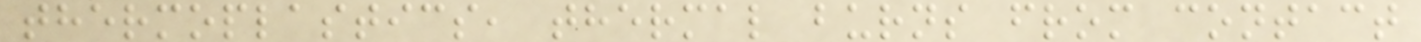thermoplastics, thermal burns from contact
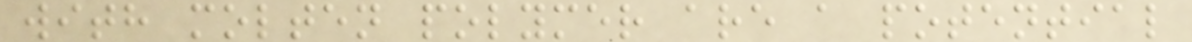with molten polymer are a potential
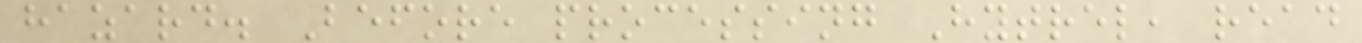hazard. Before processing Hytrel, read
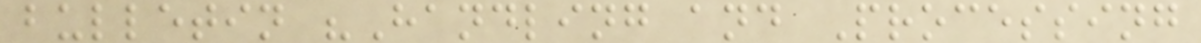bulletin "Handling and Processing
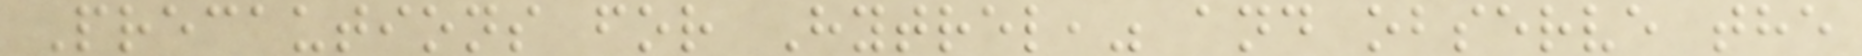Precautions for Hytrel," and observe the
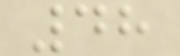48
